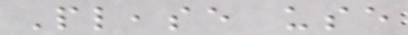Please use
